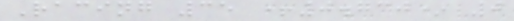Racing 35 +0.730* 0
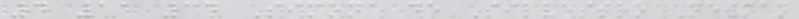4 11 34 Simona de Silvestro Newman
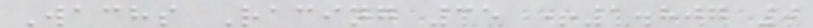Wachs Racing 35 +1.807 0
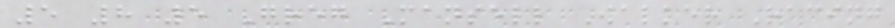5 8 5 Greg Mansell Walker Racing
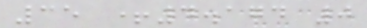35 +4.174 0
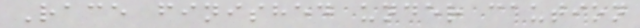Race finished under caution
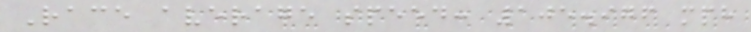Race average speed: 105.976 mph
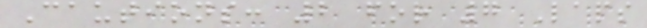Cautions: 2 for 7 Laps
